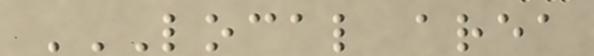LOCAL AREA
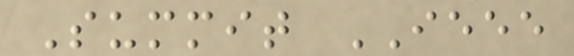Summit IEEE
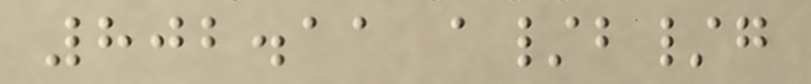802.11 a/b/g
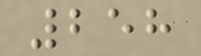258
